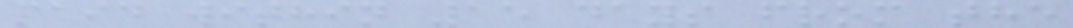paid within 15 days from the
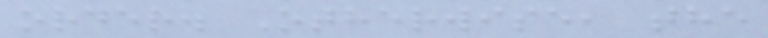order. Otherwise, the
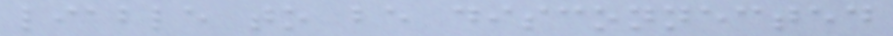liable to be disconnected
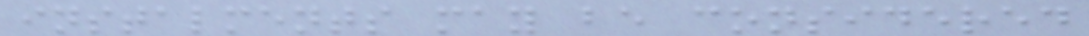instalments may be considered
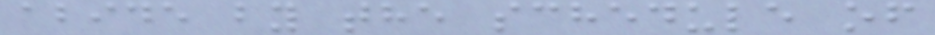abide by the schedule of
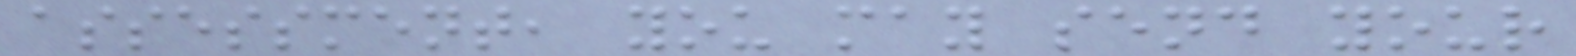assessment, you may send your
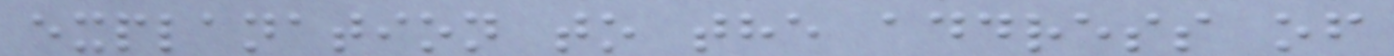explanation to the address of
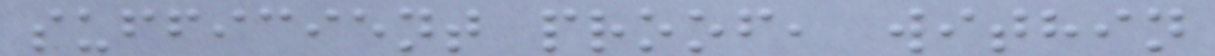sufficient proof, within
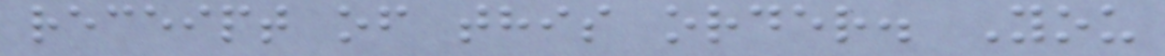receipt of this order. You
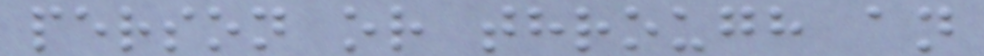person or through an
